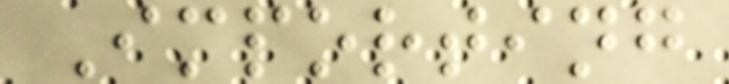Importing
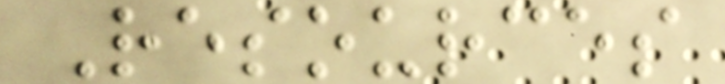Resources
